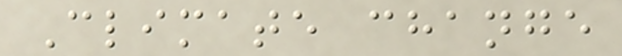Climate change
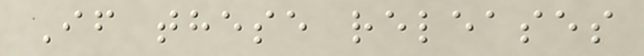If these releases
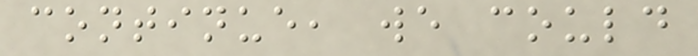continue, we could
